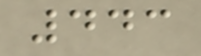443
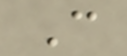C
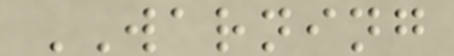WARNING
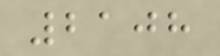2108
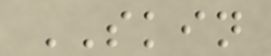SKIN
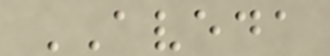AVEDA
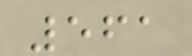561
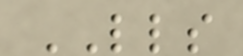LLS
